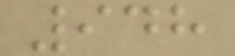948
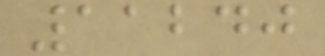11240
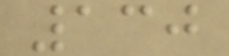130
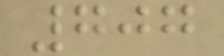707
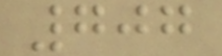707
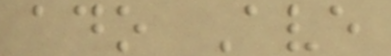ado Ave
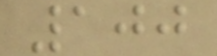100
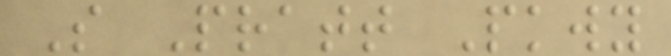S Pratt Pkwy
